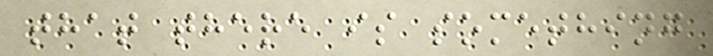that there is something
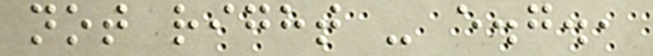not right - e.g.,
